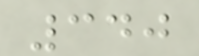340
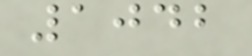1042
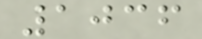1036
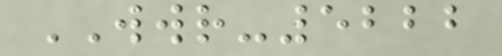WWR-5222
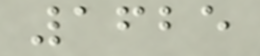1625
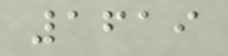1619
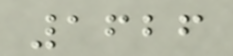1626
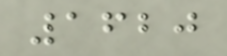1620
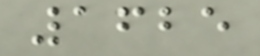1625
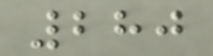280
